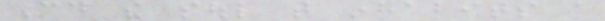Could the soul that inhabits a
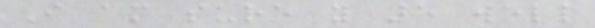I am sure you are well
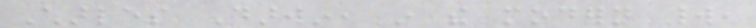Charles Darwin, in the modern world,
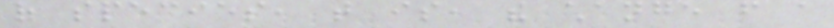of species, that is, the change from a
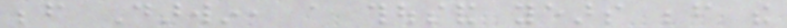before Darwin, a thousand years before the
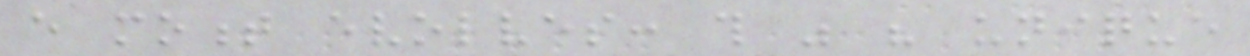every moment evolves: this was his unique
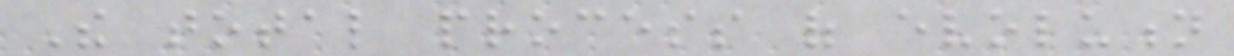The total process of evolution
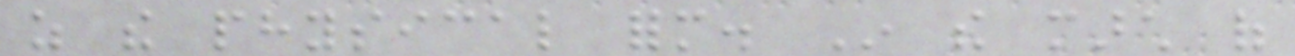as the physical form. In the march of
